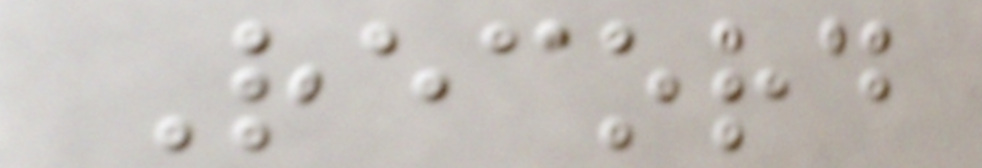Record
